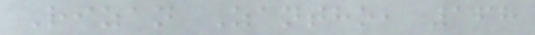Rizan Zantho, 168
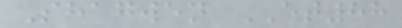Shagwen ET88
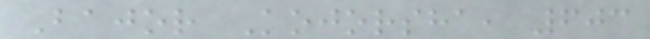Bajor Kojorsha, 603
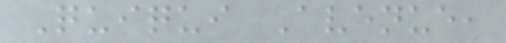Quiqui Avenue,
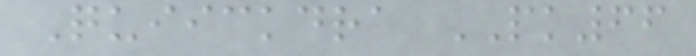Quiickdra PK66
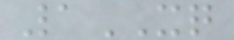1XQ
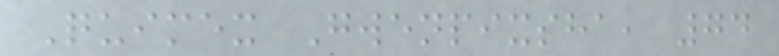Quimex Gwenpixsha, 74
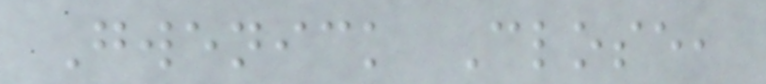Gwenick Close,
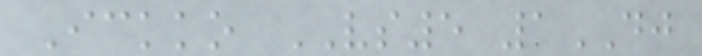Ickko VS5 1DJ
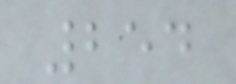254
